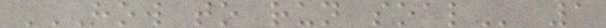HOW TO RUN SOAL 1
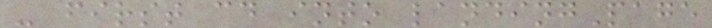- first cd into landingPage
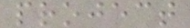project
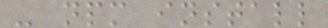- npm install
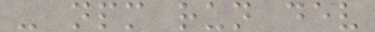- npm run dev
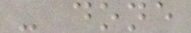- done
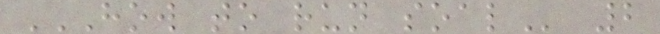HOW TO RUN SOAL 2
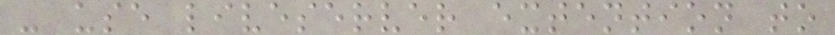- use liveserver extention to
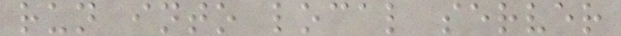run into local server
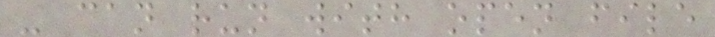- can run with open file
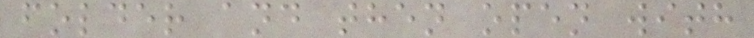folder and then open with
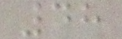48
